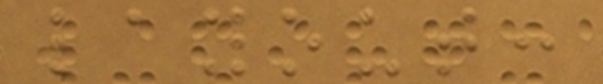layout:
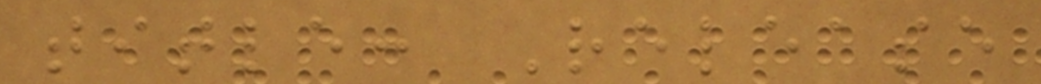title: Release
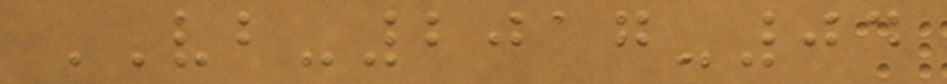VB-2017-04
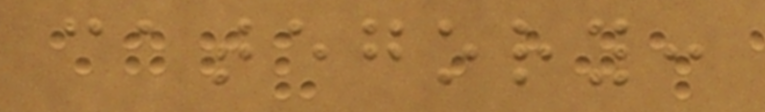category:
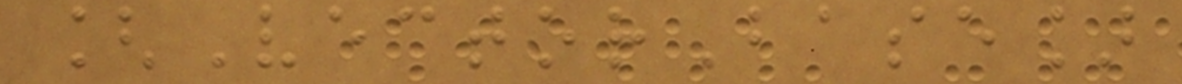[VectorBase]
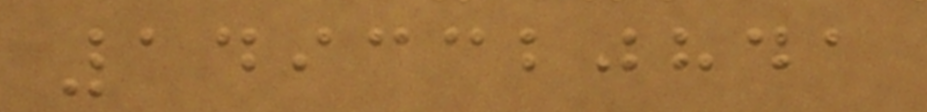1493320841
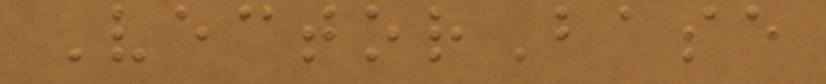VectorBase
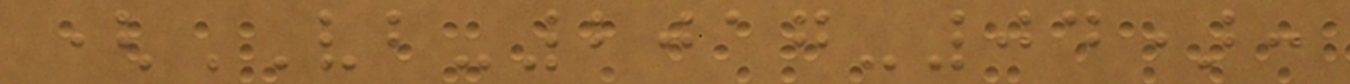(VB-2017-04):
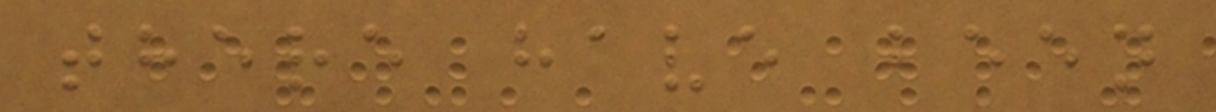there have been
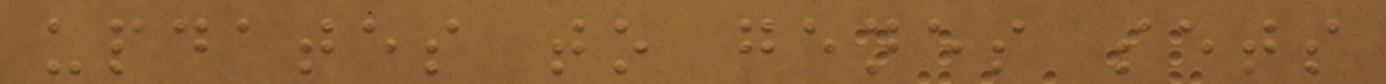updates to genes sets
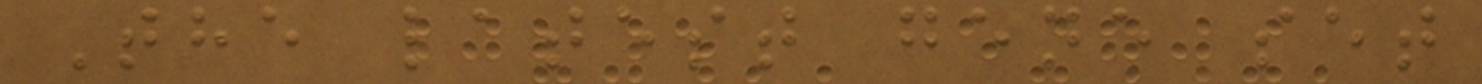The latest gene set
